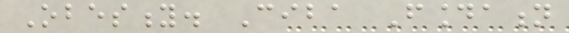Obesity. Ciba Foundation
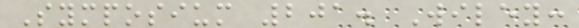Symposium 201. Wiley:
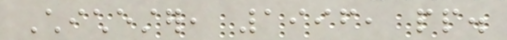Chichester, 1996, pp.
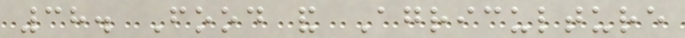38. Food and Agriculture
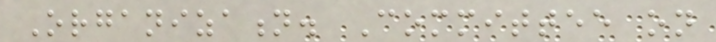Organization. Committee on
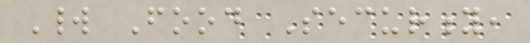World Food Security,
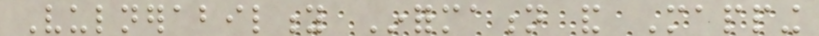Vulnerability Information and Mapping
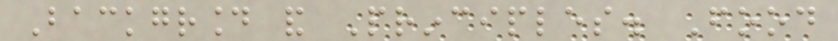Background and Principles. Food
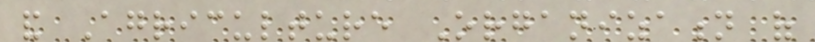and Agriculture Organization of
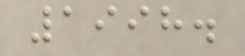1998.
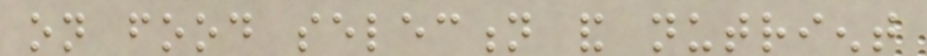on food selection and nutrient
